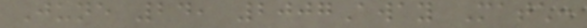June 24, 2007Away Match:
